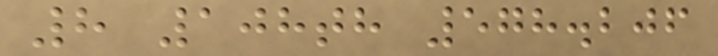8 108th 578.206
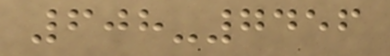608-7456
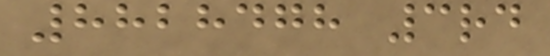8828478 3rd
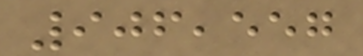906,557
